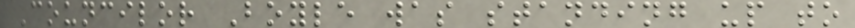Councilor Boyle was standing up to
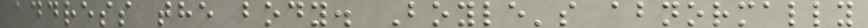address the body. Boyle's abnormally
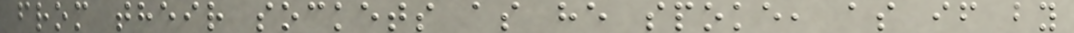from their sockets as he spoke, as if by
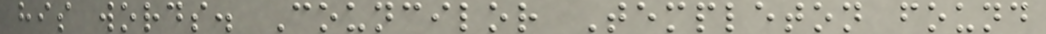his words. Councilor Templeton found
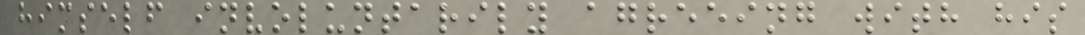himself involuntarily agreeing with his
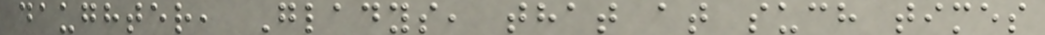daughter, Gladys, that at such times
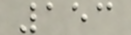153
